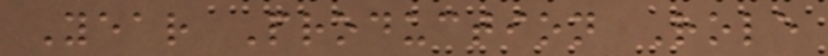Year Production Role
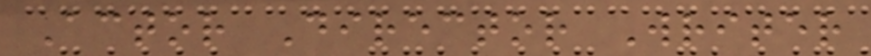Actor Director Writer
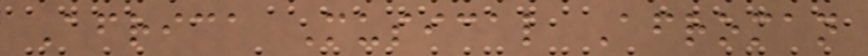Africa Musical Afroman
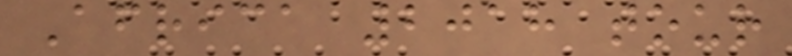Africa 2018 tour
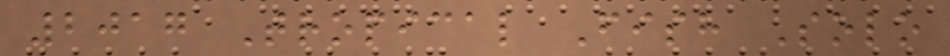2017 Tropical Fish Solo
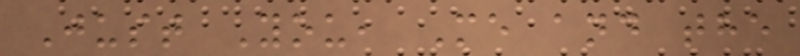Just You, Me and the
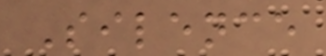Silence
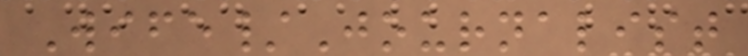Wife/Journalist
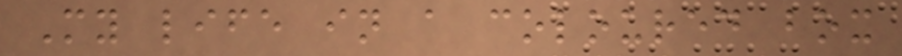My life in a coloured box
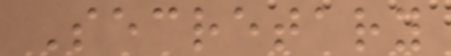Secretary
